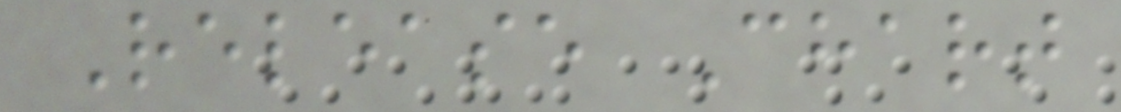Release Chart
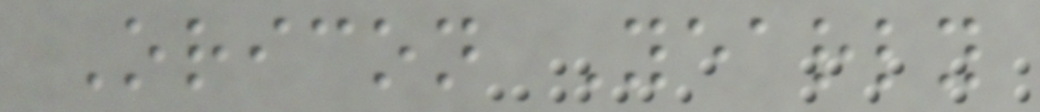Oricon Yearly
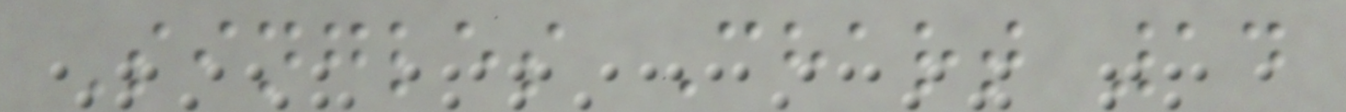Singles Chart 14
